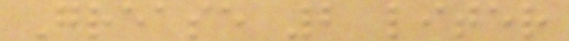Grease 2 liter
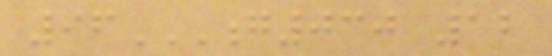96G030 12
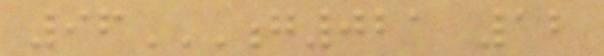96G021 12
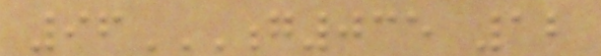96G035 12
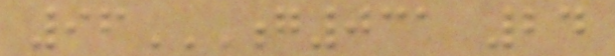96G031 24
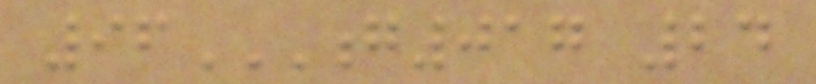96G017 24
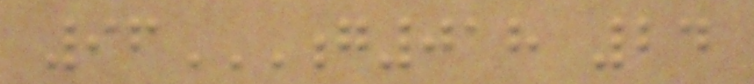96G018 24
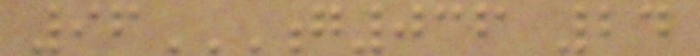96G036 24
